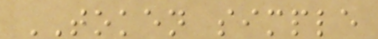TOKEN simple
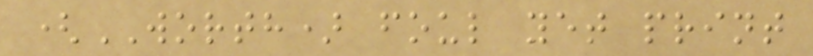(WORTH) foul yet print
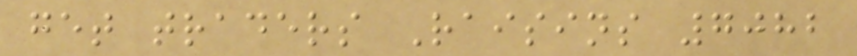get traders Raisins 7082
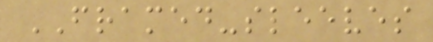FRAMED-sleeves
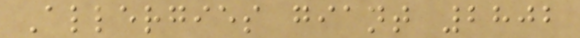Allergies giant 2802
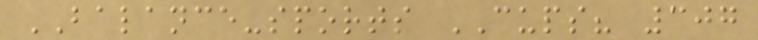BALANCE-sports CUPS? 307
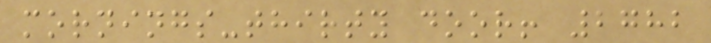mornings-thirty door! 2782
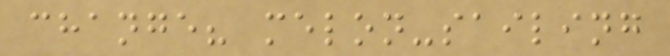change? melon-sailing
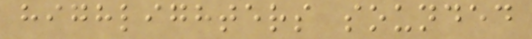highlighters sounded
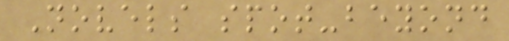Novels spot-beyond
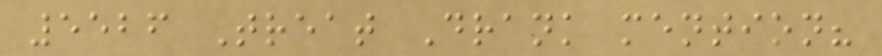5526 Treat Drank mention?
